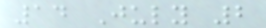14 July 2
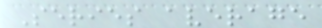Series average
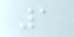1
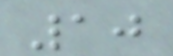10
